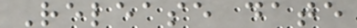Release date
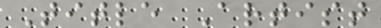Title Artist
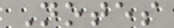Notes
